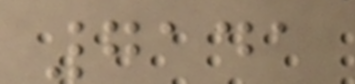7141
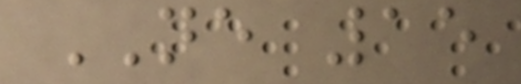NE 15
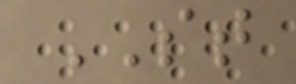ST
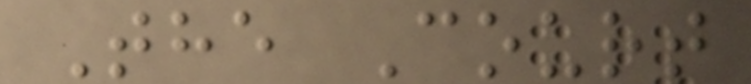The Court
